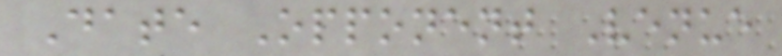Date Opponent Venue
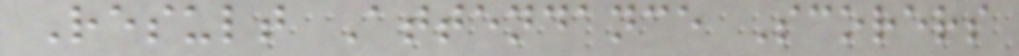Result Attendance Scorers
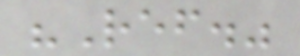"Ref."
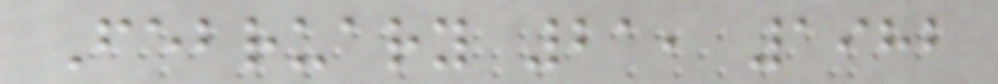February 21, 1982
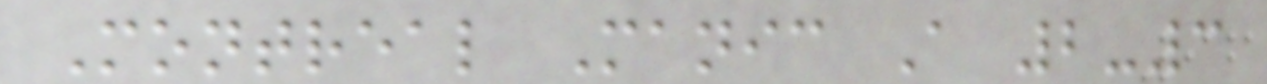Montreal Manic A 2-3
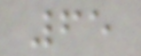65
